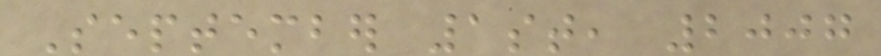September 1st, 2007
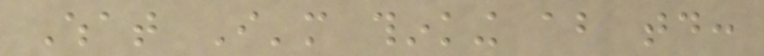What I'm thinking about today:
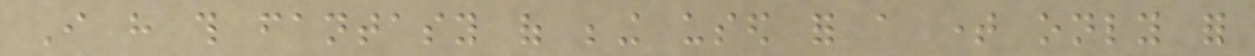I have this fantasy of being used for a time only for
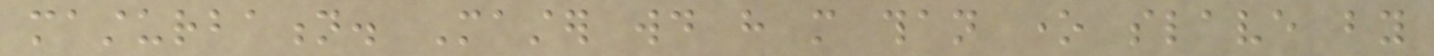masturbation. Master would have more than one slave by
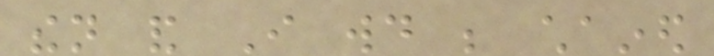then and I would be chained
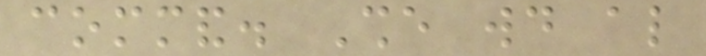command. She would also
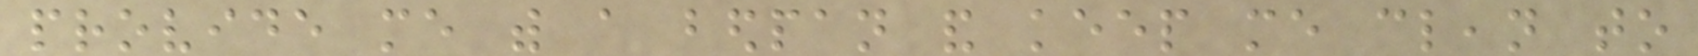provide me with a bedpan and keep me clean to
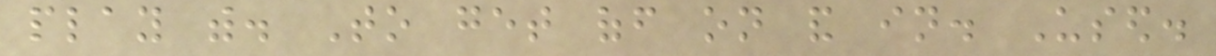play with. To get off on and in. Used.
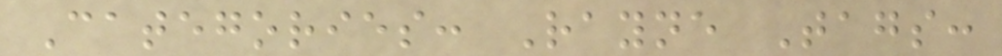Categories: Rayne Tags:
